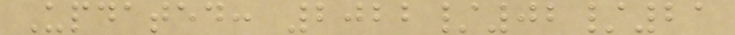Updated: 2022/02/21
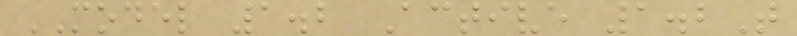MODEL 1.2 Active 1.2T
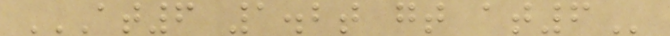AT6 1.2T GT AT6
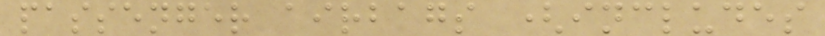passenger airbags (includes
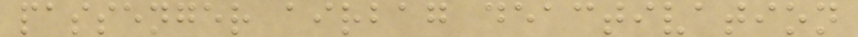passenger airbag deactivation
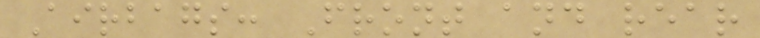Airbags: Front and rear
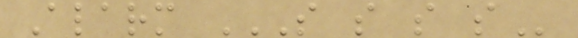Alarm S S S S
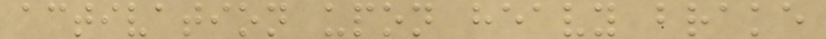activation upon heavy brake
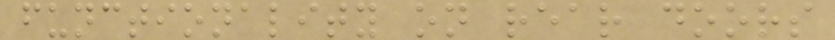functionality on rear doors
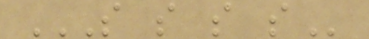S S S S
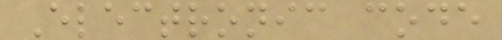Electronic code
